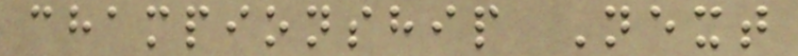championship Next
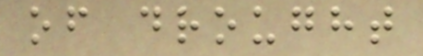of drought
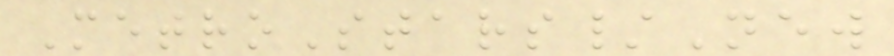MetroStars/New
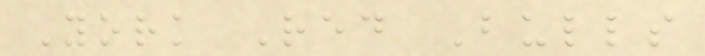York Red Bulls
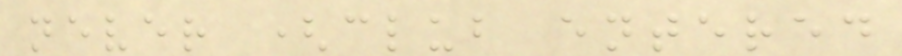never (club entered
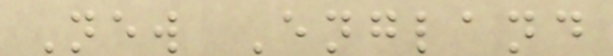New England
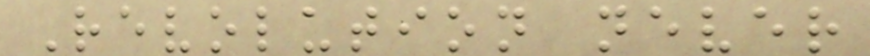Revolution never
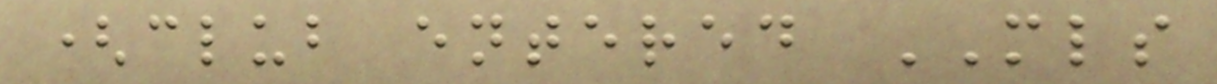(club entered MLS
